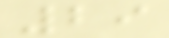29
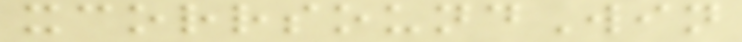xcorrsoundWin
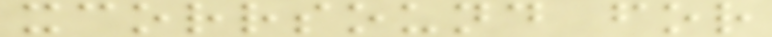xcorrsound for
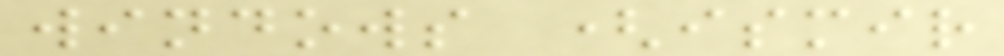windows (ismir
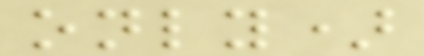only)
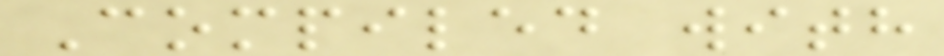Compiled with
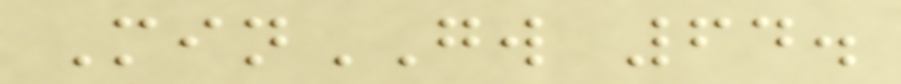MinGW 64.
